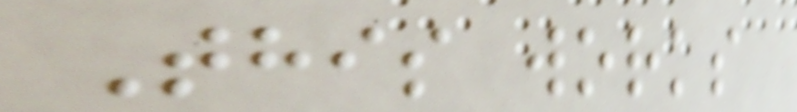This works
